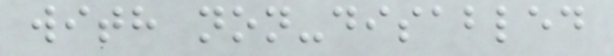with non-disabled
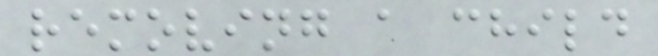removing a child
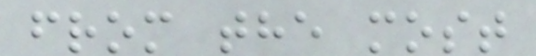from the most
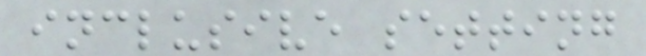inclusive setting
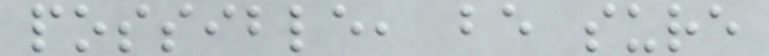possible, be sure
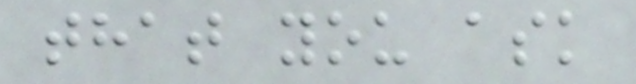that you ask
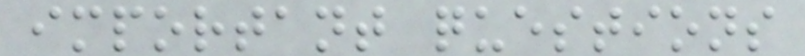important questions
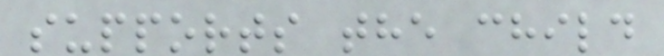supports the child
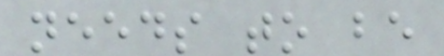needs to be
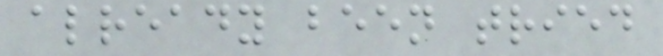already been tried
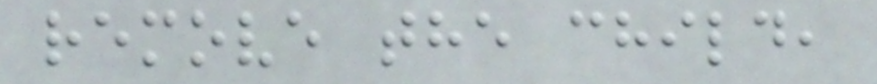remove the child,
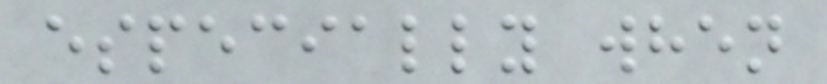especially when
